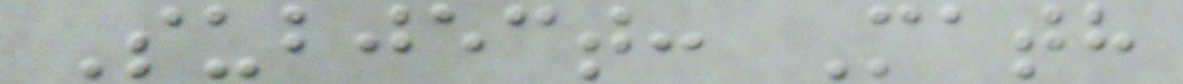Subject: Math
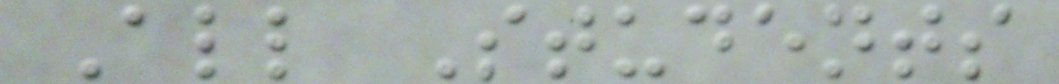All Students
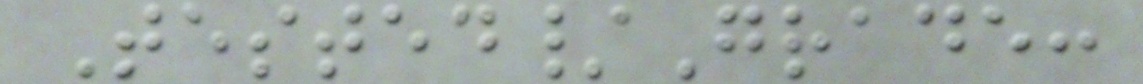Tested/Grade:
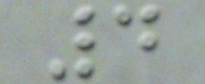4
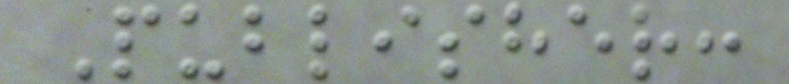Publisher:
